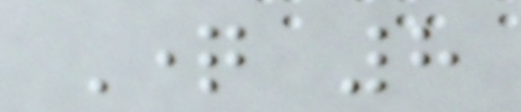Question 8
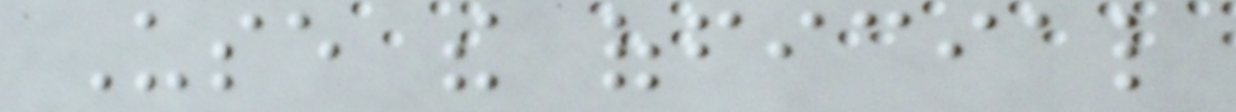Use the official
